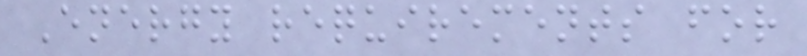Energy requirements for
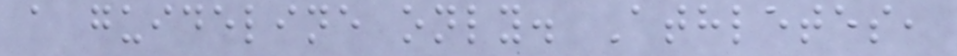a guideline only. Athletes,
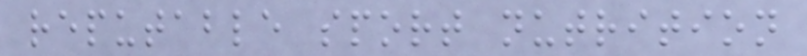reputable sport nutrition
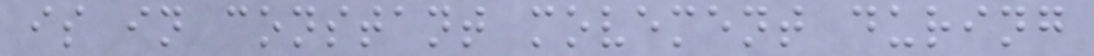is in constant movement during
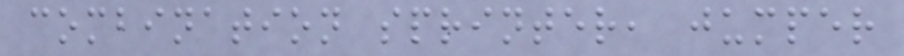combination sprinter, jumper
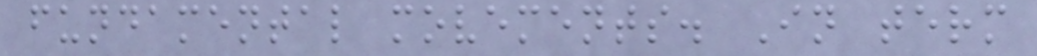fundamental movements. In term
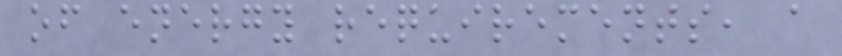of energy requirements, a
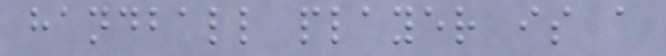handball player is a
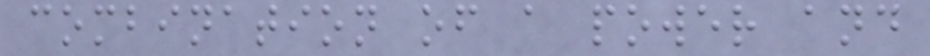combination of a power and
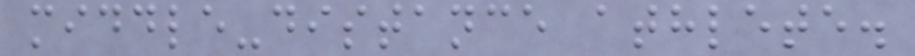middle-distance athlete.
